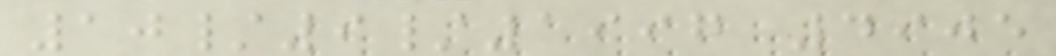10/9/1997 4905
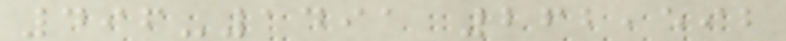496-1491 262,592
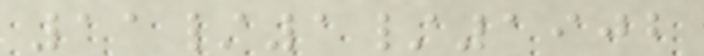11/1/1902
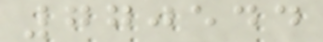770544
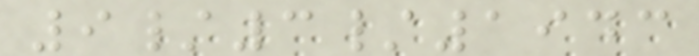9/3/1943
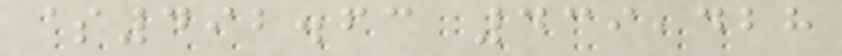$492.63 439,428
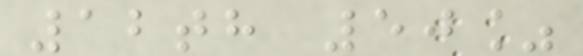12th 50%
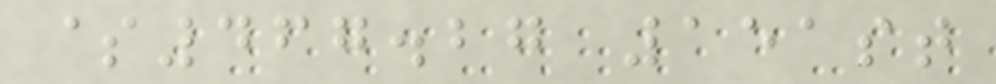$467.27 151st
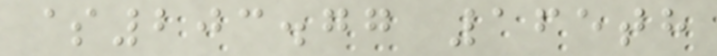$203.77 165th
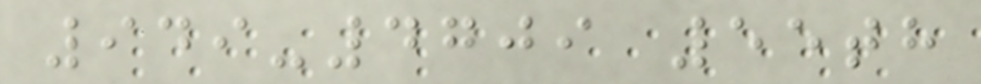949-4709 55th
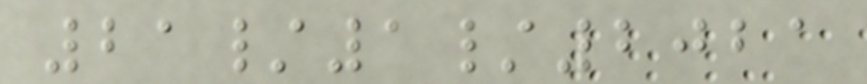21/1/2021
